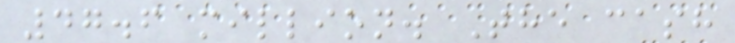47.6 million. The cash
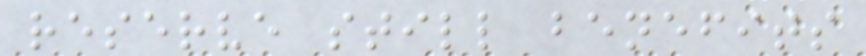reserve still benefits
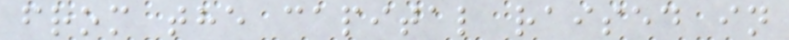from the capital raised in
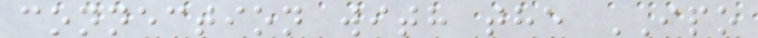connection with the IPO
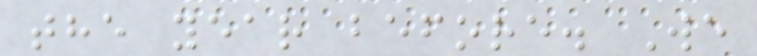the year before. We
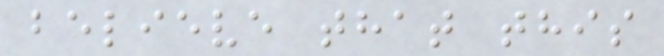believe that this
